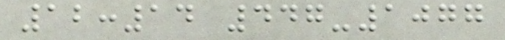12:14 447-1077
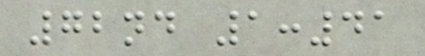72nd 1:41
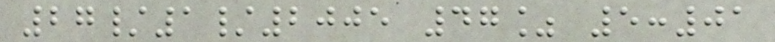27/1/2005 47% 5:01
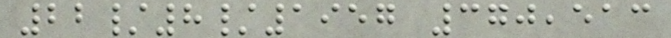22/8/1957 370,513
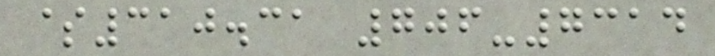$310.31 706-7314
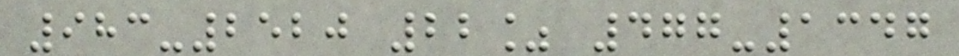983-2520 22% 477-1347
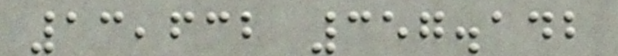13,632 357.142
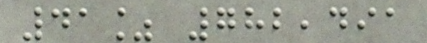41% 782,491
